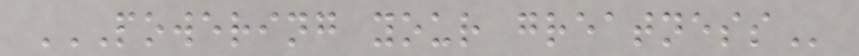POWERING YOUR GREATNESS
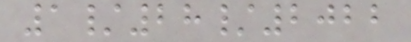1/28/2022
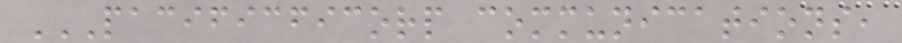PACIFICFICORP COMMUNICATIONS,
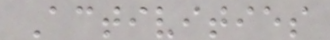Activities
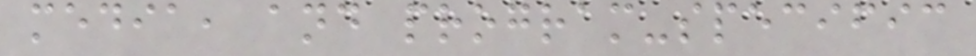media, and program-specific
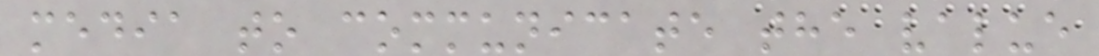media to communicate the value
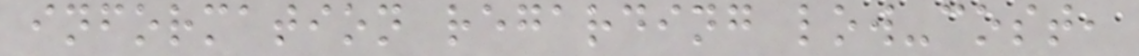information regarding low-cost,
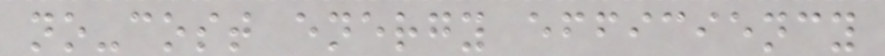no-cost energy efficiency
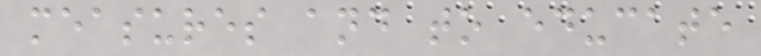measures and to educate
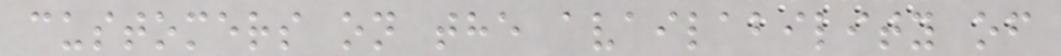customers on the availability of
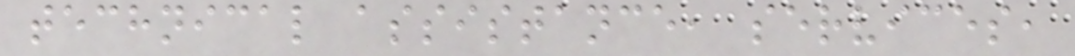technical assistance, services,
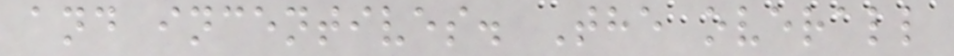and incentives. The overall
